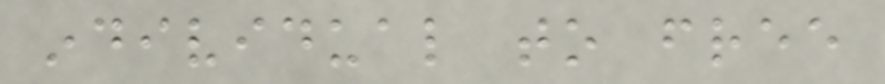individual to free
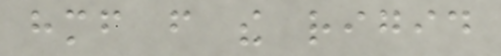himself from the rigid
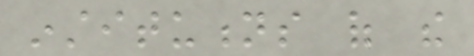institutions of the
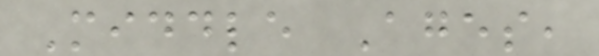Middle Ages,
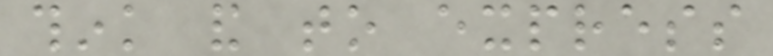think and to express
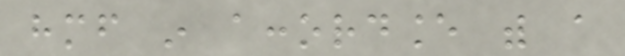himself in accordance with a
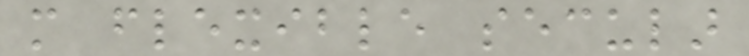more flexible secular
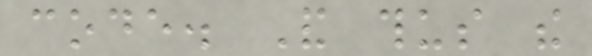code. And thus the
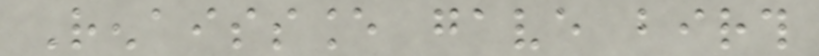Renaissance gave birth
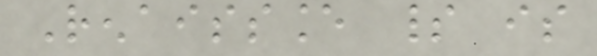Renaissance spirit is
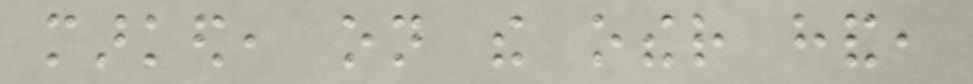marked, on the other hand,
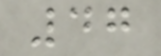47
